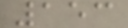153
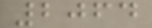2064
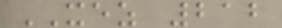XEZ 212
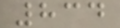834
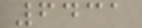6431
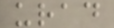urad
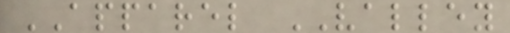APPAREL VALLEY
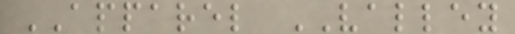APPAREL VALLEY
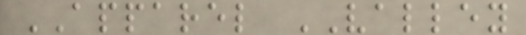APPAREL VALLEY
